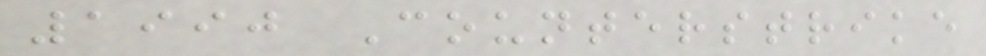1990 Counterstrike
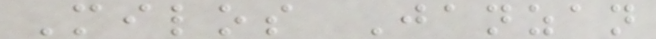Milos Janzan
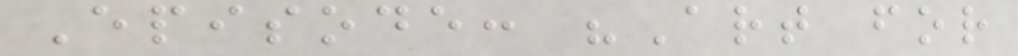Episode: "Art for
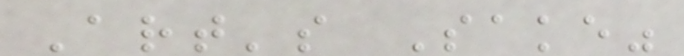Art's Sake"
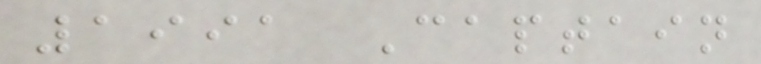1991 Captain
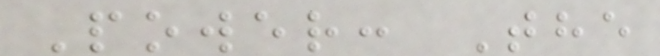Power: The
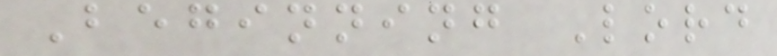Beginning Lord
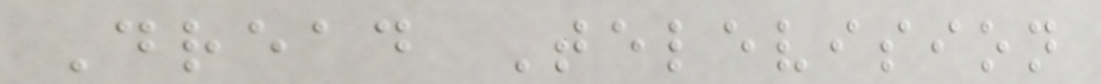Dread Television
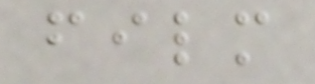film
